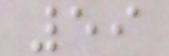59
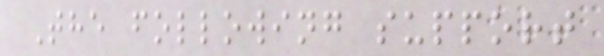The following support
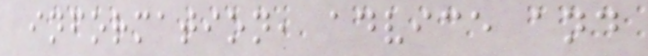information, advice and
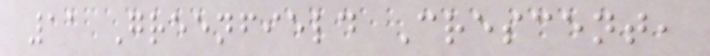11 Greenfield Crescent,
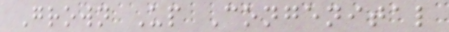Grown Up Congenital
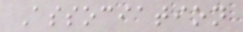Association
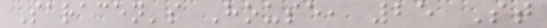Saracen's House, 25 St
